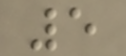5
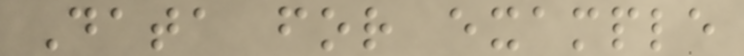Data for example
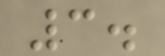3.
